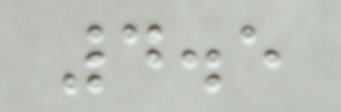4.5
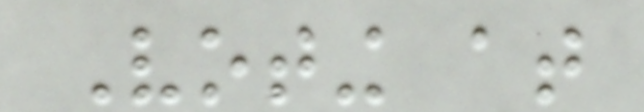Voting at
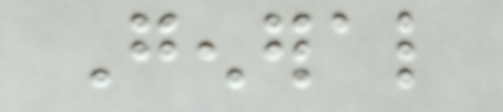General
